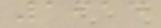1614
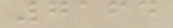7164
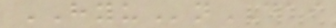HYUnDAI
